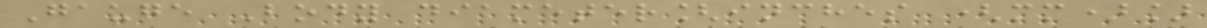Gauge Body diameter[inches (mm)]
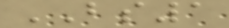BS1
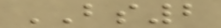BS2
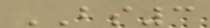BS3
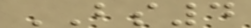BS4
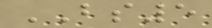BS5
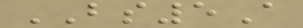BS5A
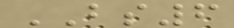BS6
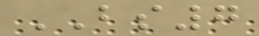BS7
